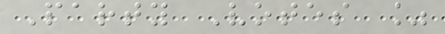Party Votes %
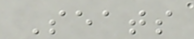Seats
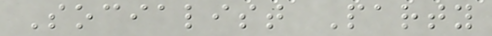Socialist Party
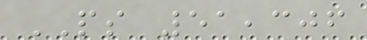PS 51,306
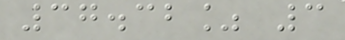37.32% 3
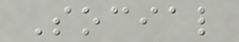Social
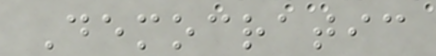Democratic
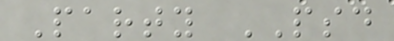Party PSD
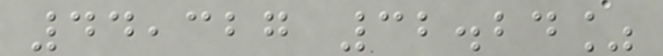44,327 32.24%
